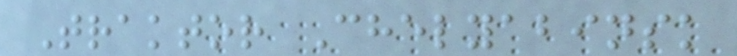Traktor Chelyabinsk
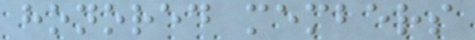honored members
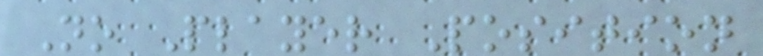No Player Position
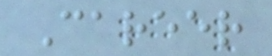Career
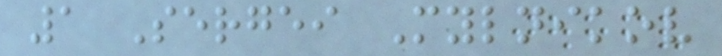1 Sergei Mylnikov
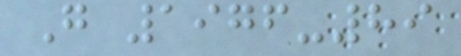G 1976-89
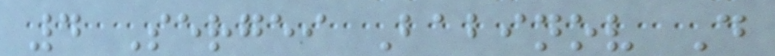4 Sergei Babinov D
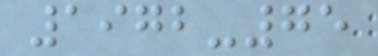1972-75
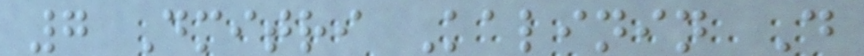7 Dmitri Kalinin D
